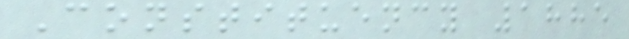Constituency 1885
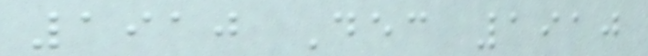1910 Dec 1910
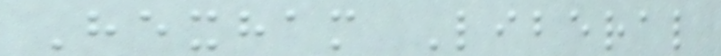Hexham Liberal
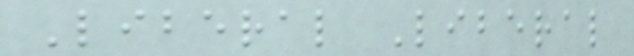Liberal Liberal
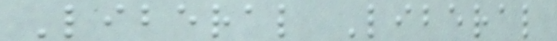Liberal Liberal
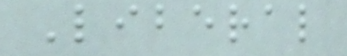Liberal
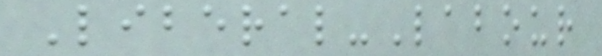Liberal-Labour
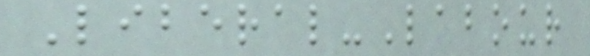Liberal-Labour
